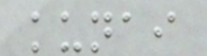kunai
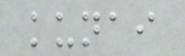kunai
